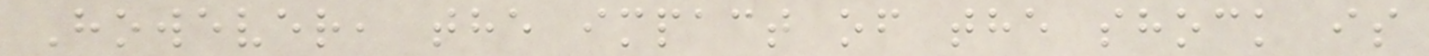However, the impact of the shock is
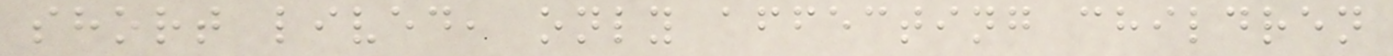short lived, only affecting children
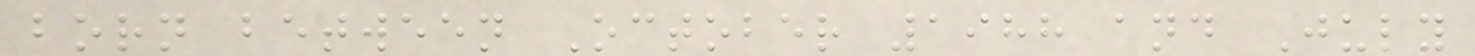born between October 1988 and July
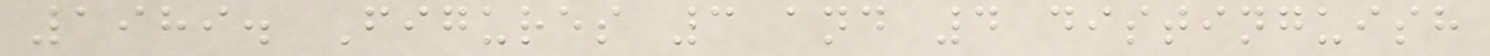1989. Figures 3 and 4 distinguish
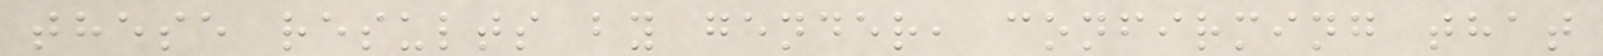these results by gender, confirming that
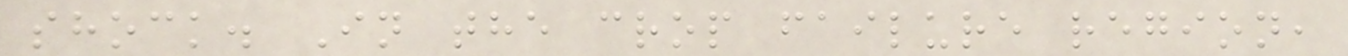shock. In the crop failure region,
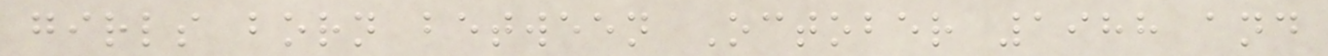girls born between October 1988 and
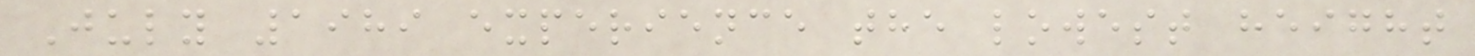July 1989 experience the lowest height
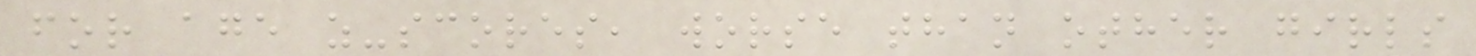for age z-scores, worse than other girls
